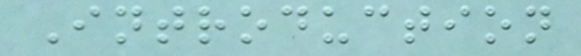Introduction
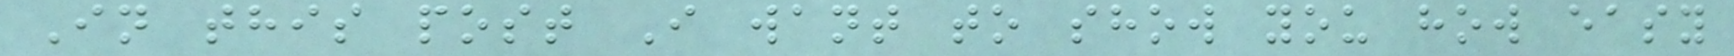In this post I want to show you how easy
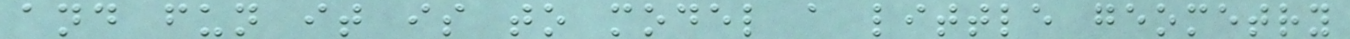and fun it is to model a little geometry
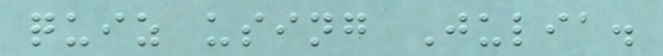quiz using Julia.
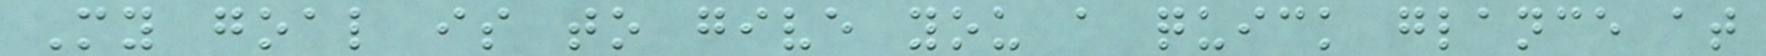My goal is to give you a quick glance at
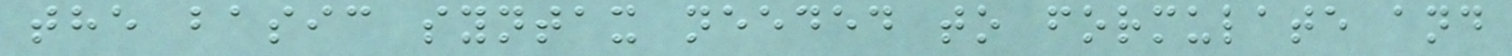the basic syntax needed to formulate and
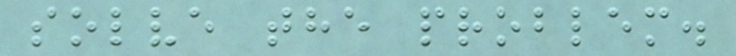solve the problem.
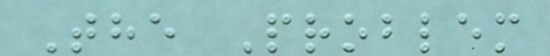The Problem
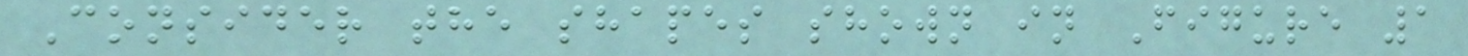Consider the shapes shown in Figure 1
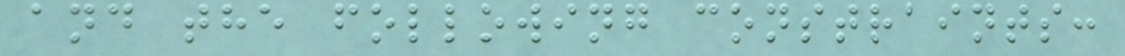and the following constraints:
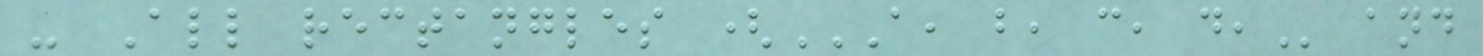- All rectangles (A, B, C, D, and
